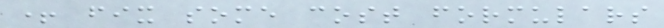+ fix some cost formulars
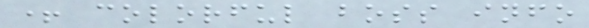+ colorful boss info
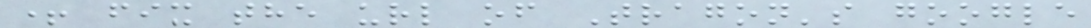+ fix the url of Tragon's google
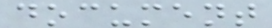document
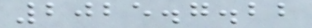2025.7.22
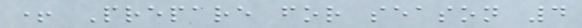+ Prepare for season 4
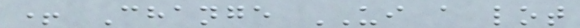+ Change UI a lot
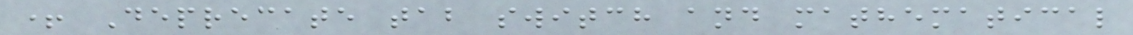+ Deprecate tab switch and mathematical
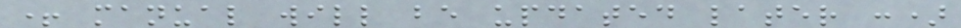+ manual will be updated later :)
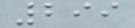299
